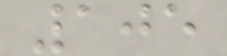105
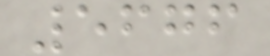5676
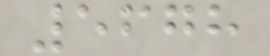5678
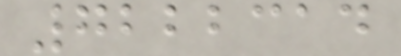7222314
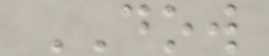DOW
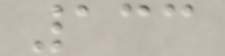133
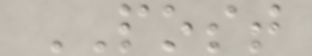POST
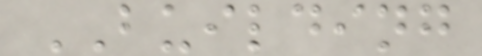BUILDING
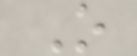O
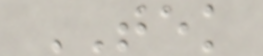TEK
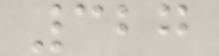327
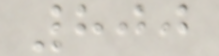800
